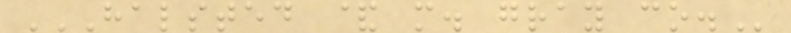HALSTED & M. GRAY CO.
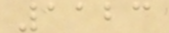1123
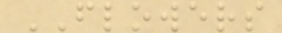FLOWERS
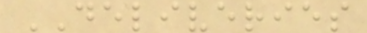DELIVERIES
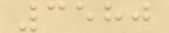3580
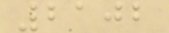2102
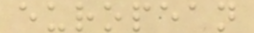european
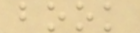book
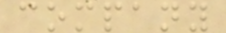company
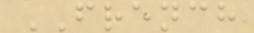FRENCH
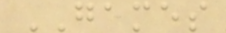GAMES
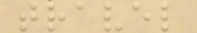travel
